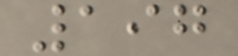197
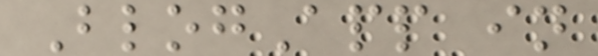BlogApp in
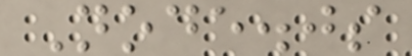Node.js
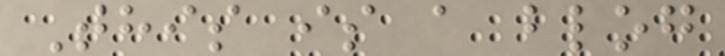This is a blog
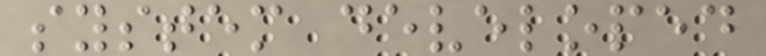system developed
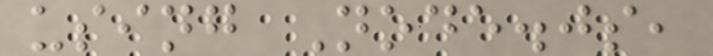using Node.js,
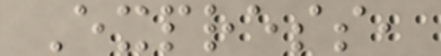Express,
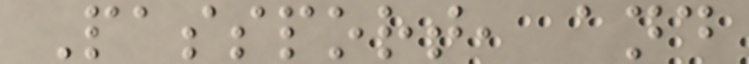Passport, and
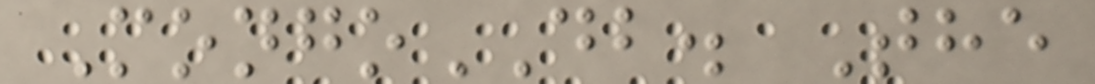MongoDB. The
